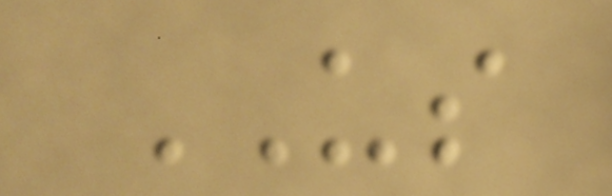US
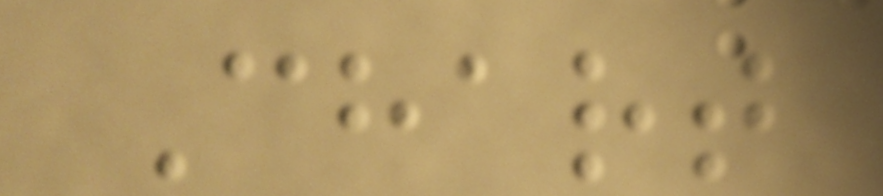Chart
